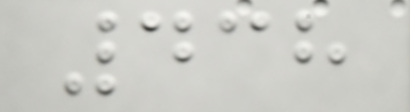438
